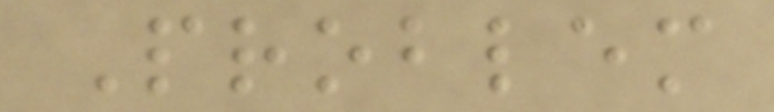Problem
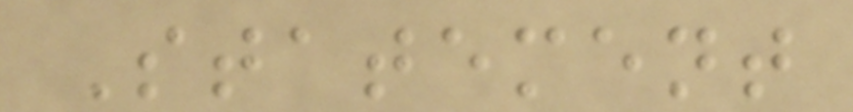Statement
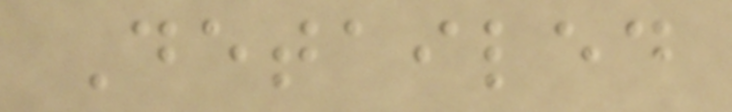Detailed
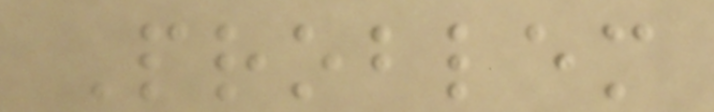Problem
